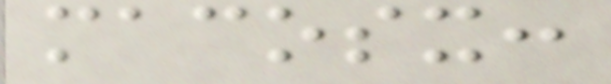macosx:
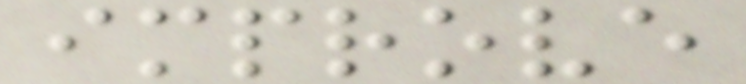improve
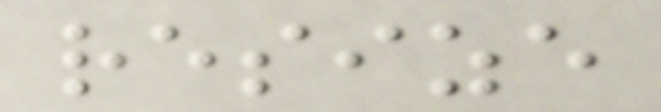resize
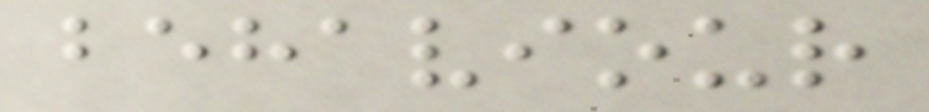behaviour
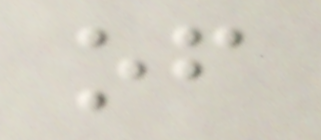of
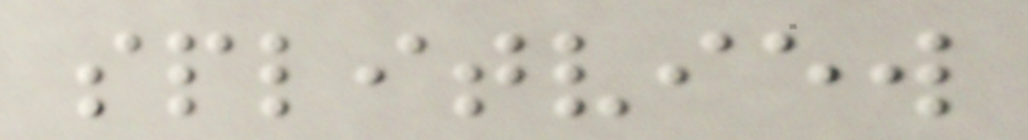splitview
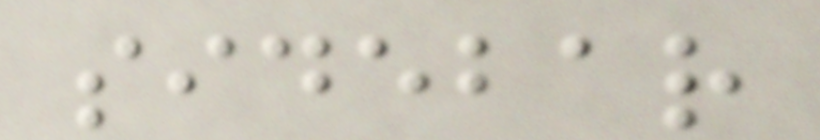sidebar
